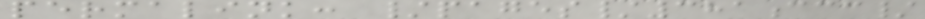permalink: /pages/381ccc/
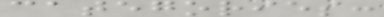categories:
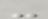-
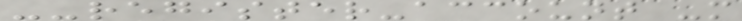--register-account -m
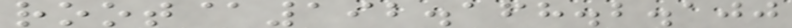root@192.168.2.100
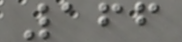166
